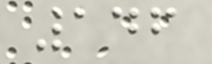146
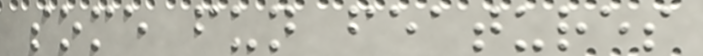some fun features
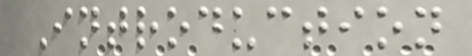Introduction
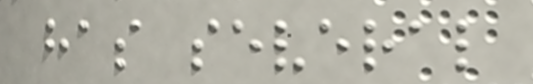has several
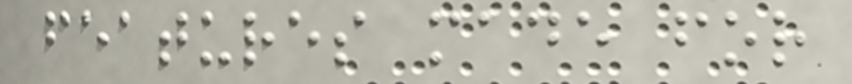features made for
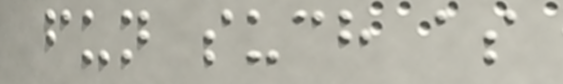fun such as
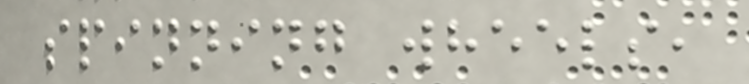spinning wheels,
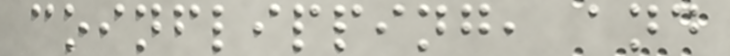coinflipping, and
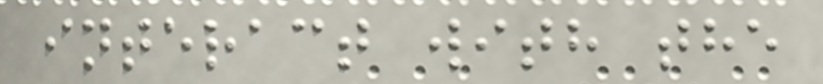interact with the
